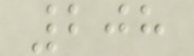208
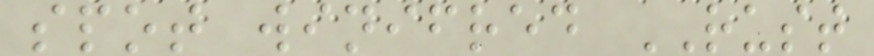spot winifred RUST
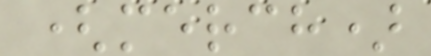(merch)
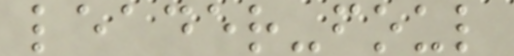leader-foul
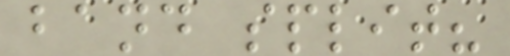band split?
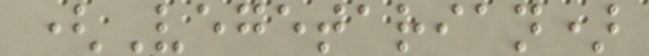(Vegetarian)
